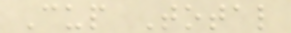Cup Total
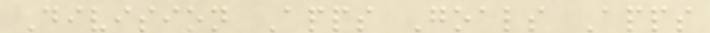Division Apps Goals Apps
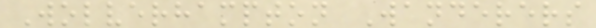Wolverhampton Wanderers
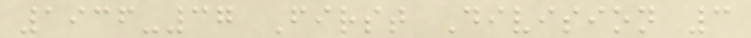1936-37 First Division 3
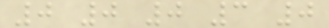0 0 0 3 0
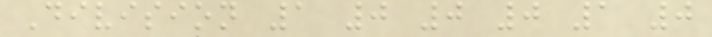Division 1 0 0 0 1 0
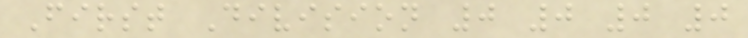First Division 0 0 0 0
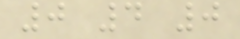0 4 0
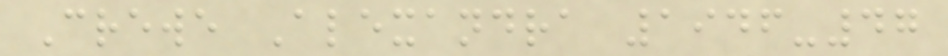Crewe Alexandra 1946-47
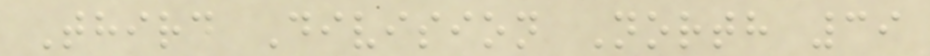Third Division North 39
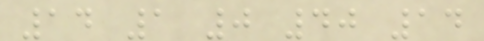14 1 0 40 14
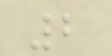2
